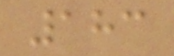183
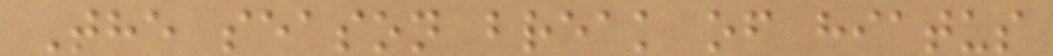The season break of hiatus
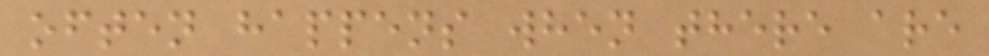often happens when there are
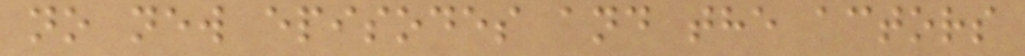no new episodes and the actors
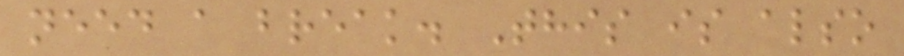need a break. This is also
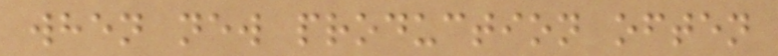when new production often
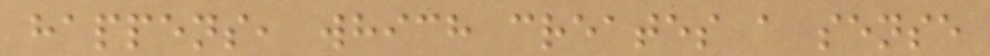happens, which creates a sense
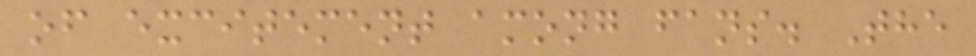of excitement among fans. The
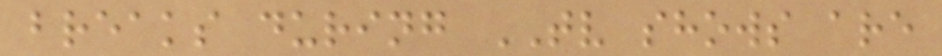breaks during TV shows are
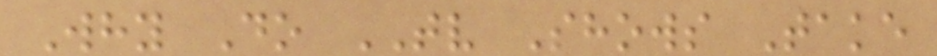Why Do TV Shows Take
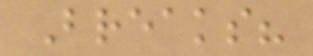Breaks?
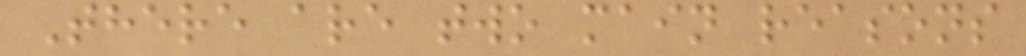There are two main reasons
